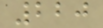220
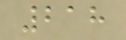218
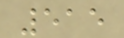515
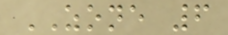ZONE 6
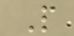P
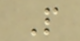P
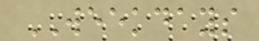WEEKDAYS
